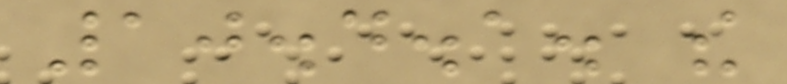10.4.1. the
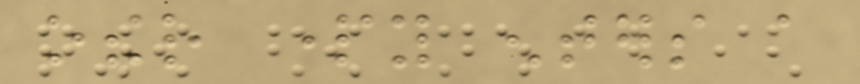other party enters a
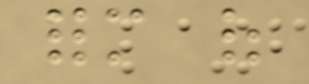form of
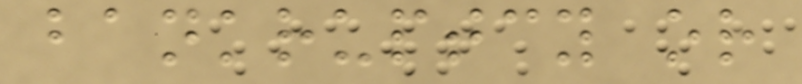bankruptcy or
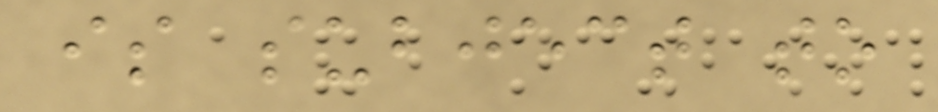is subject to
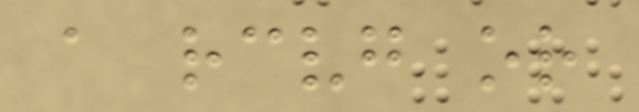a receiving or
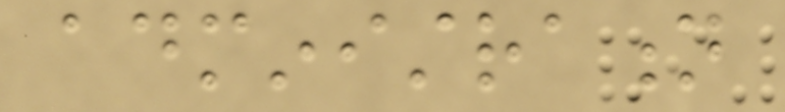administration
